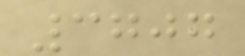3707
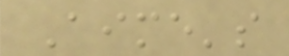Aime's
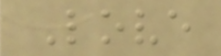Love
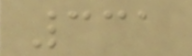331
